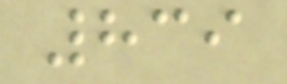839
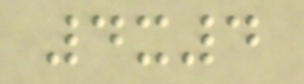4x4
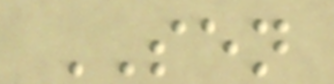SEN
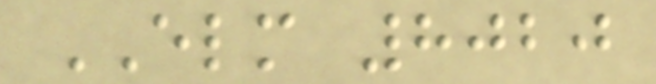ELM 8020
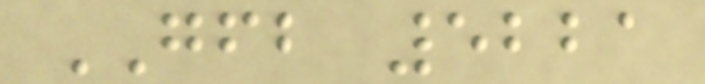GFB 5221
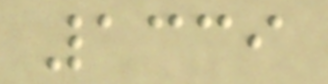1339
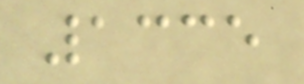1335
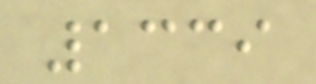1339
